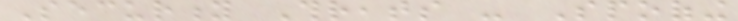Security Threats - Spoofing
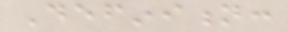Definition:
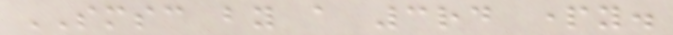SMSC by a 3rd party.
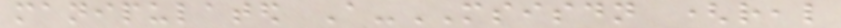manipulated A-MSISDN (real
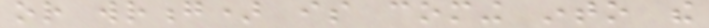or wrong) is coming into the
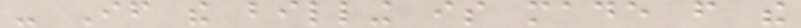- If the billing is made from the
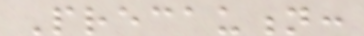Precaution:
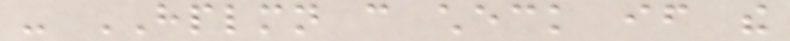- HPLMN can check if the
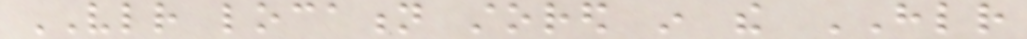VLR location stored in the HLR
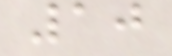10
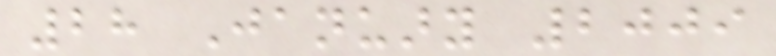28 January 2009
